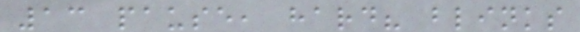13 pause, hard? blinks
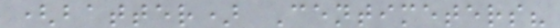(batter) Centimeters?
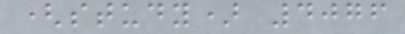(study) 4076
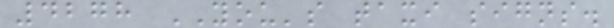4278 YOU's taxi signs.
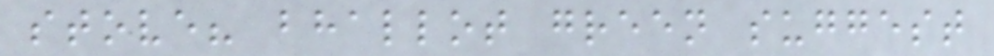stove? bhallot green suggest
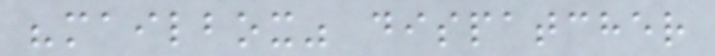"mailbox" dispatcher
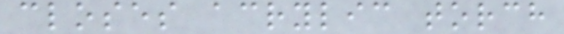closes acrylic torch
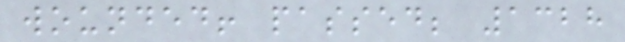wounded! passed; 1328
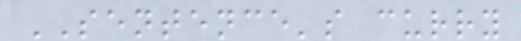SENTENCE's curry
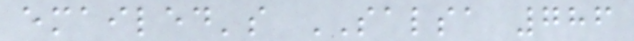emailed's SALSA 786
